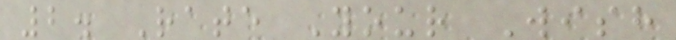2. Rate Your Wish
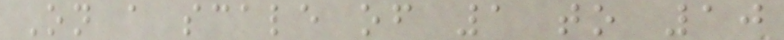On a scale of 1 to 10
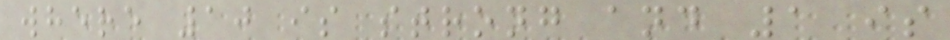where 10 is strong and 1 is
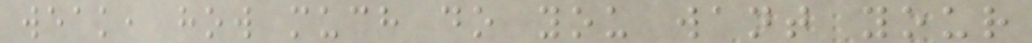weak, how much do you want your
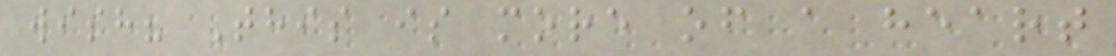wish? This is more of a heart
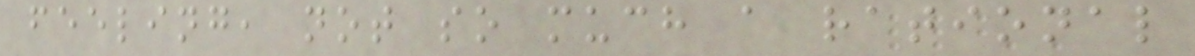feeling, not so much a rational
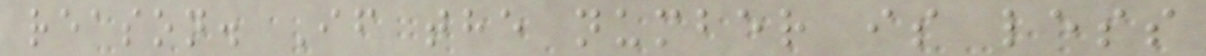reason. If the number is less
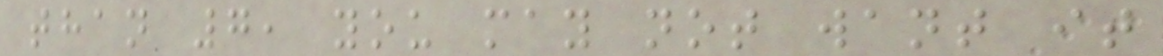than 7, you may not want it
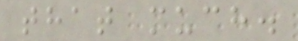that much.
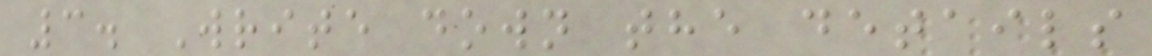3. Write down the details
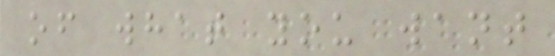of what you want
